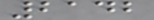2142
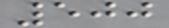500
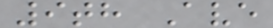9th Ave
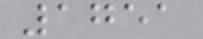1751
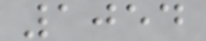1054
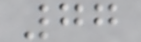77
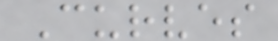Curves
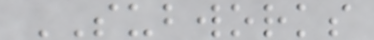SUBWORKS
